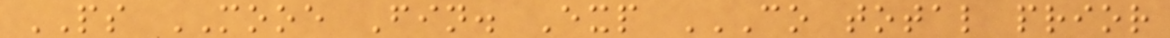PS MOOE Fin. Exp CO TOTAL PRIOR
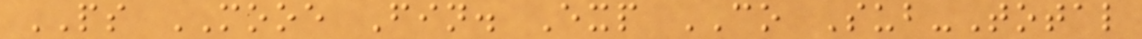PS MOOE Fin. Exp CO Sub-Total
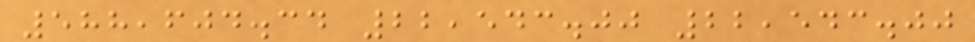588,604.34 22,543.00 22,543.00
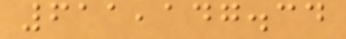611,147.34
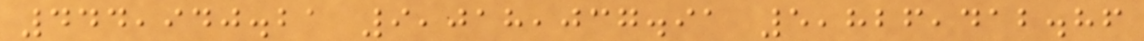444,940.21 9,018,037.91 5,826,412.86
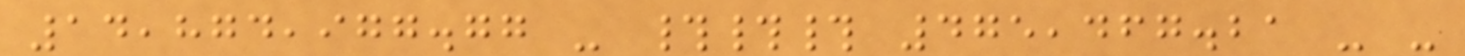14,874,977.77 - ### 475,467.21 - -
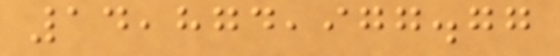14,874,977.77
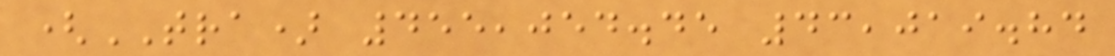(TRA) 455,054.45 43,019.84
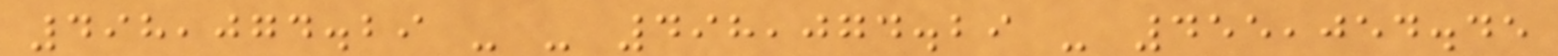498,074.29 - - 498,074.29 - 455,054.45
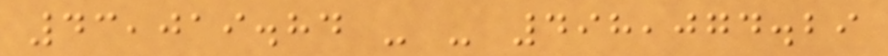43,019.84 - - 498,074.29
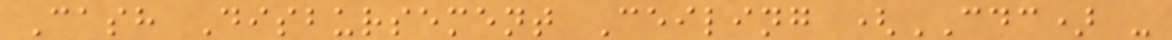Cash Disbursement Ceiling (CDC) -
